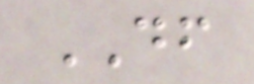DF
